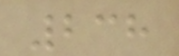238
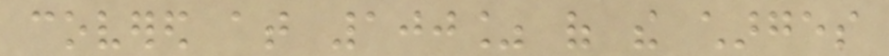covered at 100% of the charges
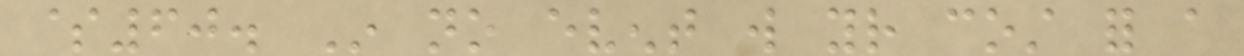$60. In no event will your cost for a
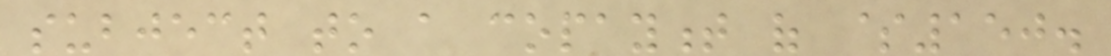subject to a copayment of $150.
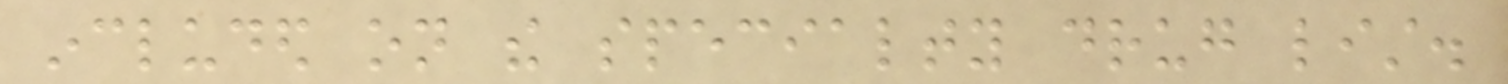included on the specialty drug list.
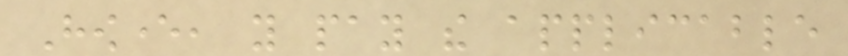However, you pay the applicable
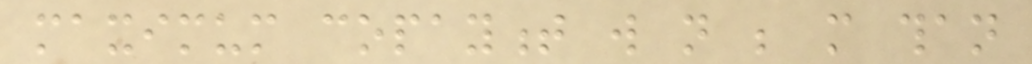maximum copayment will not be more than
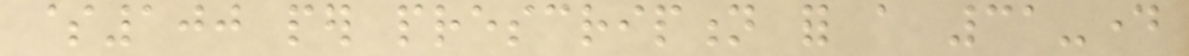$100 per prescription for a 31-day
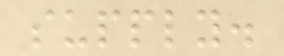supply.
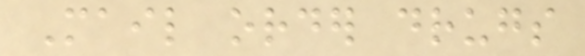Mail order drugs
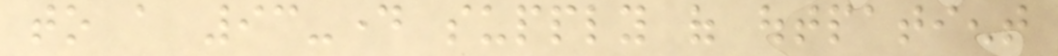to a 93-day supply of outpatient
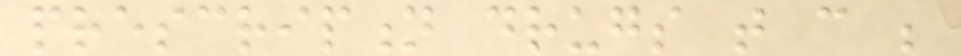prescription drugs that can be
